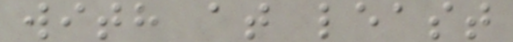with at least
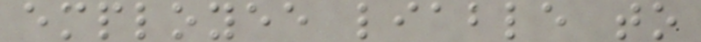employee liable to
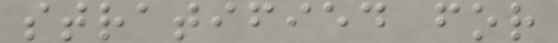stratified for
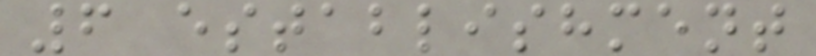6 establishment
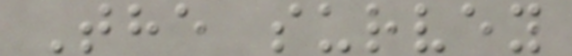The survey
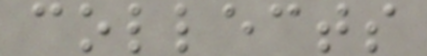collects
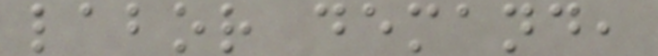labor demand,
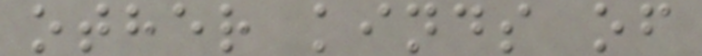other kinds of
